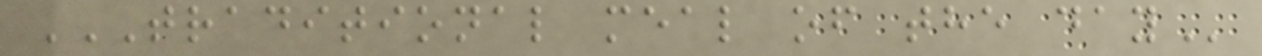TRADITIONAL MEAL OF THE DAY
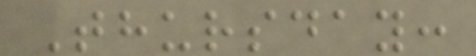Thursday:
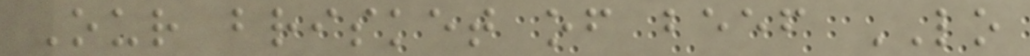Our brisket of beef LO
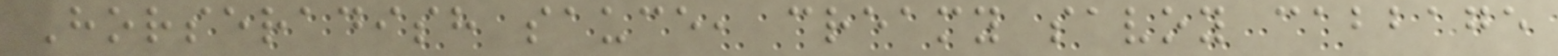Horseradish sauce, creamy savoy cabbage
